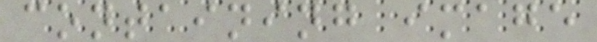containing image
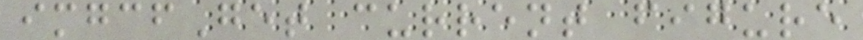imgcfGet current figure
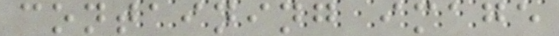containing image
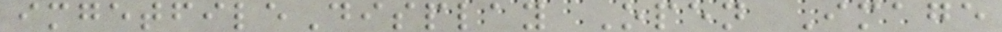imgetfileDisplay Open Image
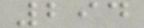294
